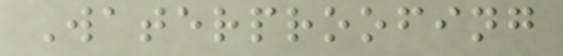Waterproofing
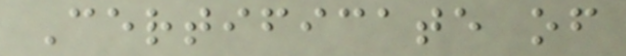Certificate of
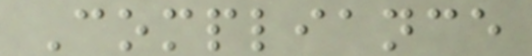Compliance
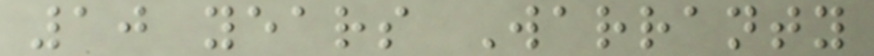10 years Warranty
